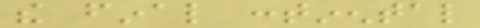the final continental
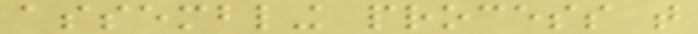assembling process that
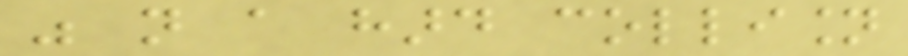was not a hard collision
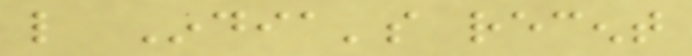like India's recent
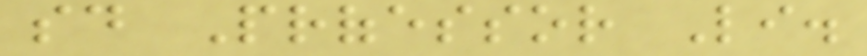said Professor Li.
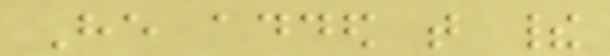He added that their
